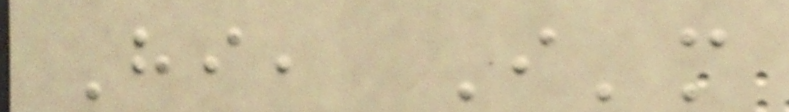Hi, I'm
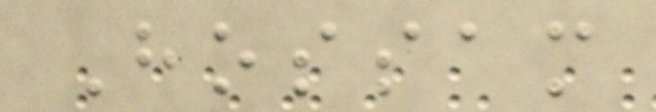Hossam
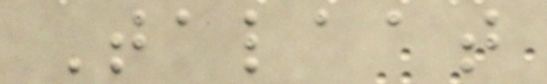Talaat
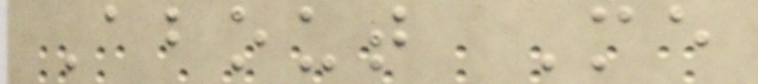About Me
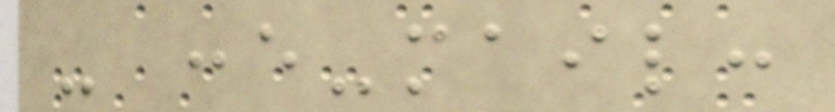- :e-mail:
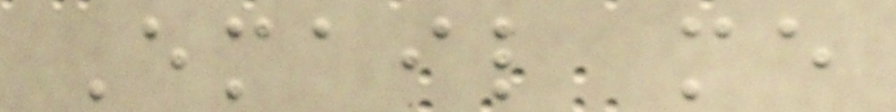Email me
